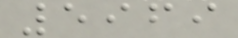5969
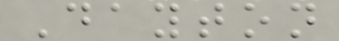Dayton
